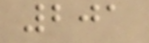201
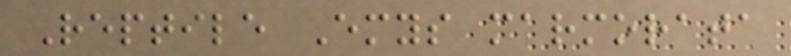Reptile Emys marmorata
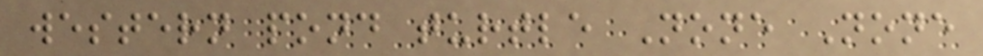western pond turtle None None
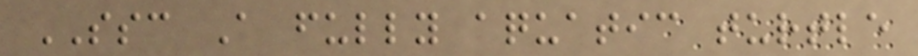SSC A fully aquatic turtle
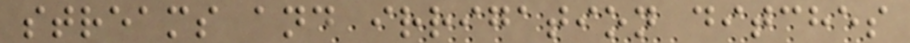streams and irrigation ditches
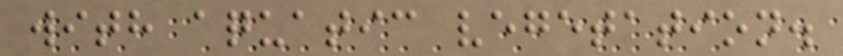with aquatic vegetation.
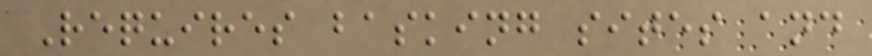Requires basking sites and
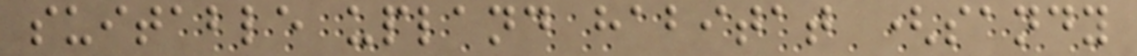suitable upland habitat (sandy
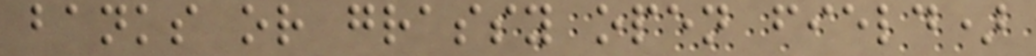banks or grassy open field)
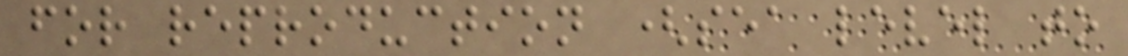for reproduction (sea level to
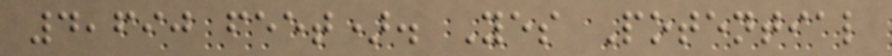4,690 feet). Yes Potential
